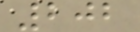202
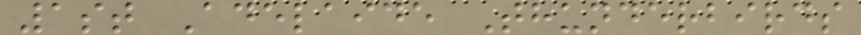1st Adelaide Thunderbirds
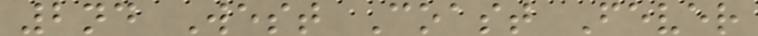2nd West Coast Fever
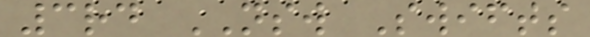3rd NSW Swifts
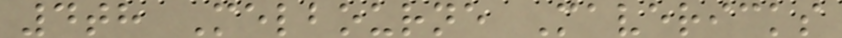4th Melbourne Mavericks
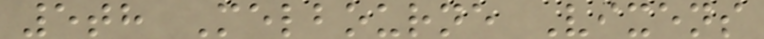5th Melbourne Vixens
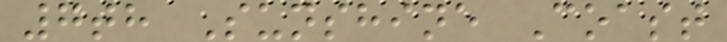7th Sunshine Coast
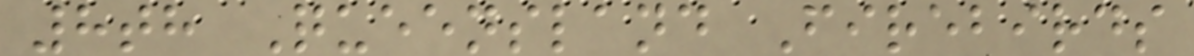8th Queensland Firebirds
